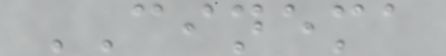CINEMA
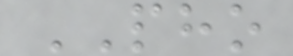PHO
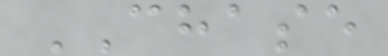CHASE
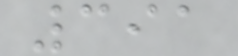391
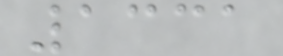1331
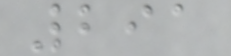291
